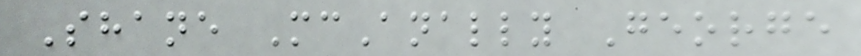Shane McAnally George
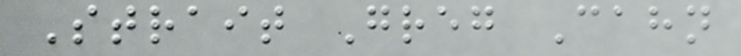Strait Greg Cahn
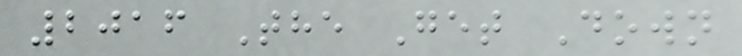2016 The Get Down
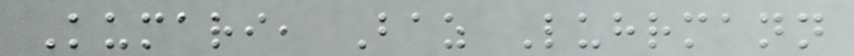Kumari, Baz Luhrmann
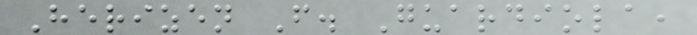Herizen F. Guardiola,
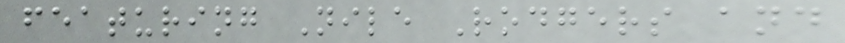featuring Nile Rodgers and
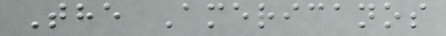The Americanos
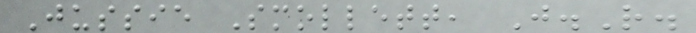Jussie Smollett, J.R.
